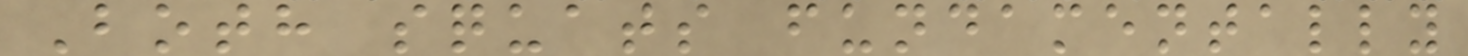Both squats fundamentally
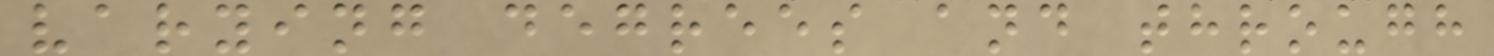varying degrees and through
